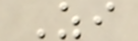Zi
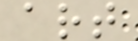art
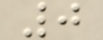0
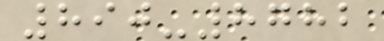890-8782
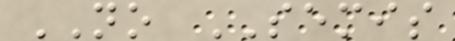NO SEMIS
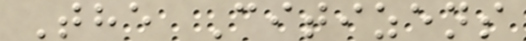The Citizens
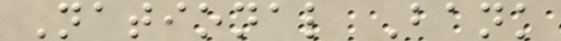National Bank
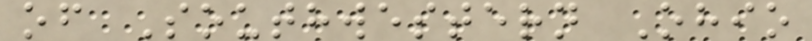of Southwestern Ohio
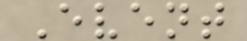Event
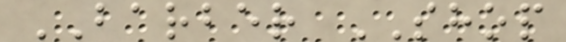BARBER SHOP
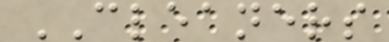CLEANERS
